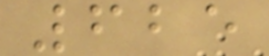625
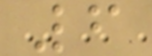6
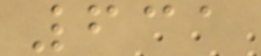631
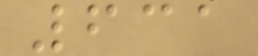631
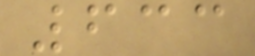633
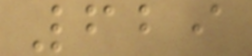629
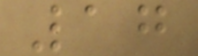17
